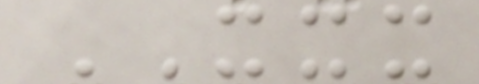XXX
